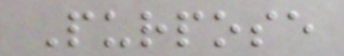Purpose
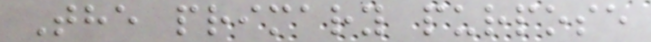The primary purpose
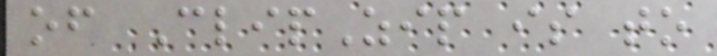of ClipZip is to
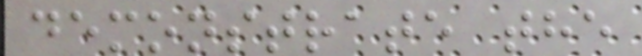demonstrate the
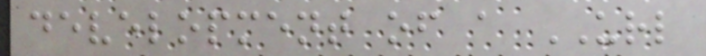development of a URL
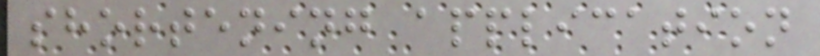shortening application
